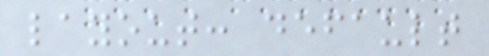layout: default
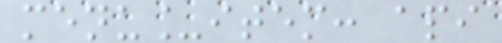menu_item: api
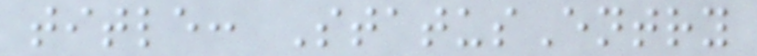title: StatusEntry
